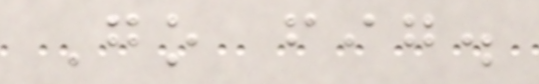Go fig.
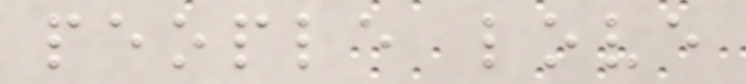people love
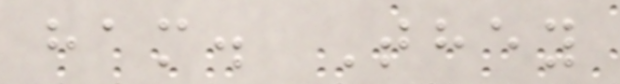ham. They
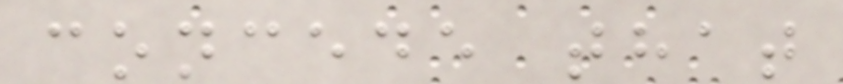concede that
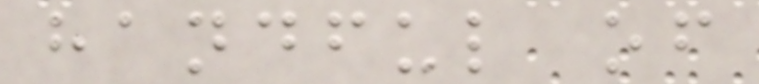handful of
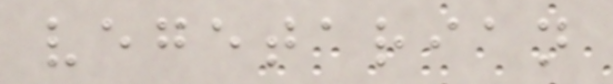vegetarian
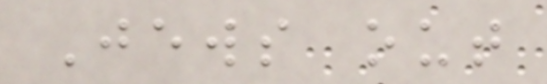Jews out
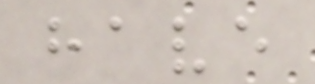have
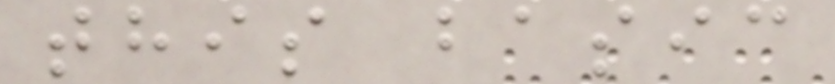this basic
